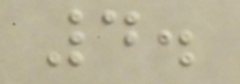4.
